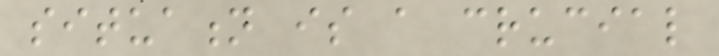situation is a crucial
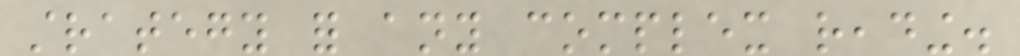strategy for any complex reading.
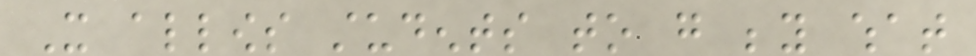It allows students to go beyond what
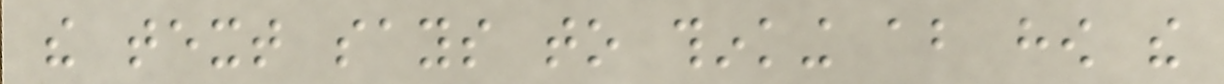the text says to thinking about how the
